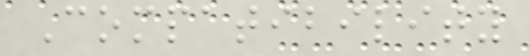Compatibility
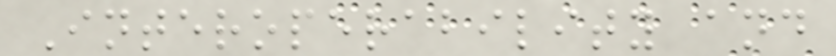Interoperability and
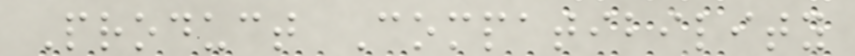Product Compatibility
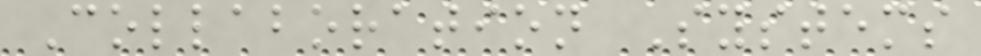Collaboration Systems
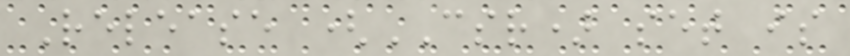Release (CSR) set is
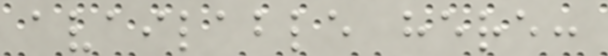available here:
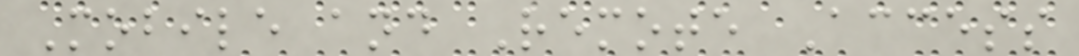Mobile and Remote Access
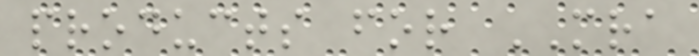products for MRA
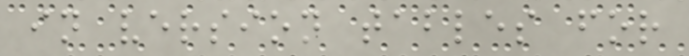in version tables for
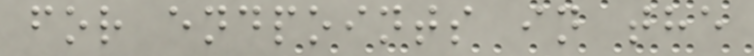for endpoints in the
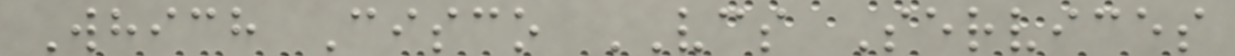Which Cisco VCS Services
